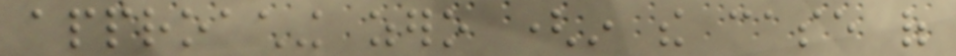approaching zero (in the case of
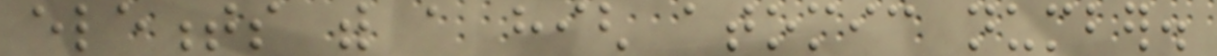elements with a high atomic number.
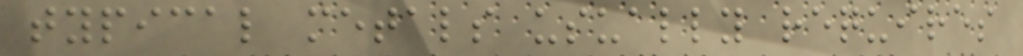typical metals usually requires
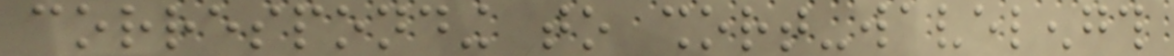corresponding to short-wavelength
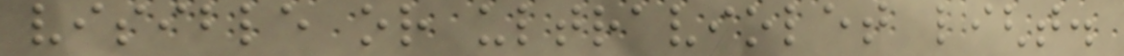visible or ultraviolet light.
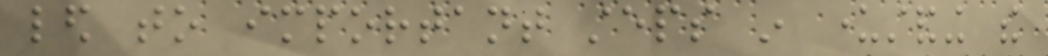led to important steps in understanding the
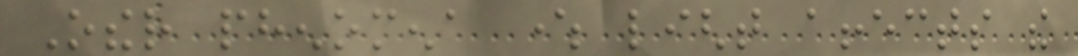Other phenomena where light affects the
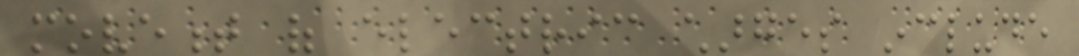movement of electric charges include
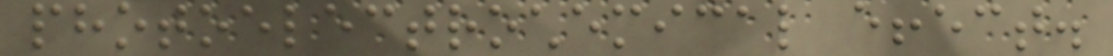photoelectrochemical effect.
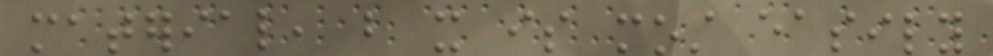material, but it is most easily
